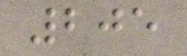205
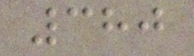380
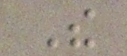The
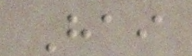Hai
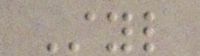Styl
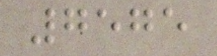7575
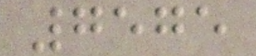7575
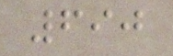690
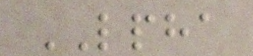LPHA
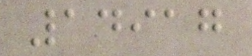14917
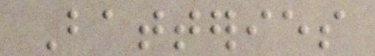Batteries
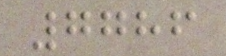7786
